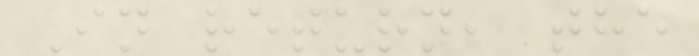In return, the
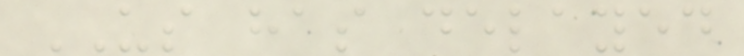US has delayed
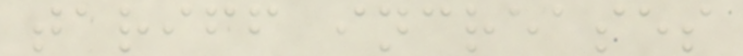tariff increases
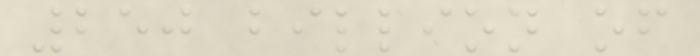250 billion of
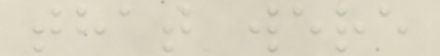that were
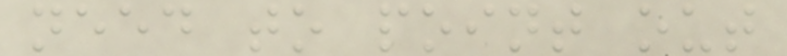need to point out
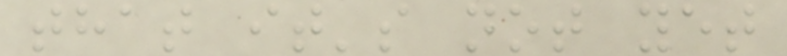that it's not yet
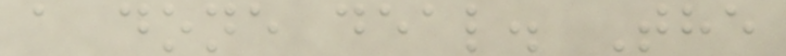a done deal. The
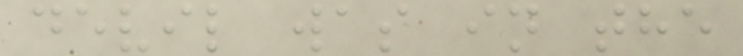devil was in the
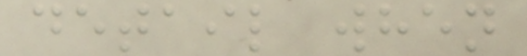detail when
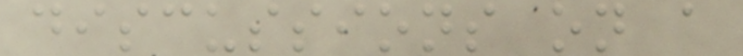discussions on a
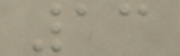13
